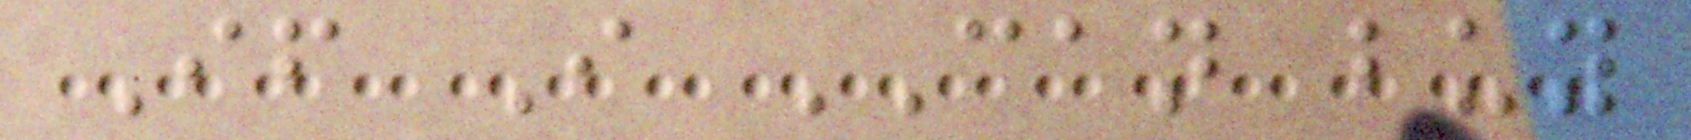If I CAN buy
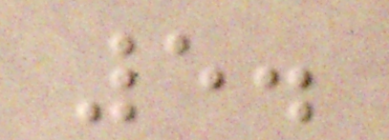5.
